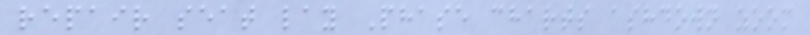repair seat lay Phase charts ashdown zoom
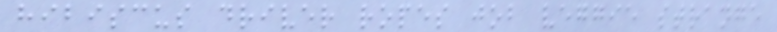hibiscus driver ropes job veggie strange
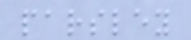parsley
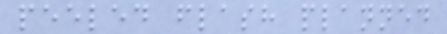peeled flash planned
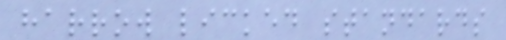harrow licked standards
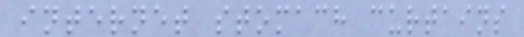internet stomach curtains
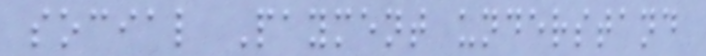social Payment understand
